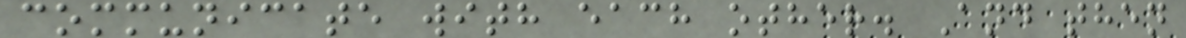communicate with each other. And then
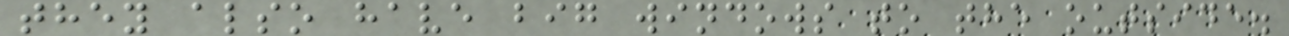they also have big windows to the outside.
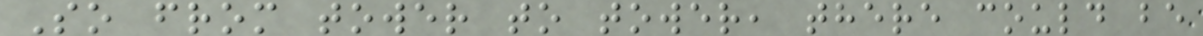So from tower to tower, there could be
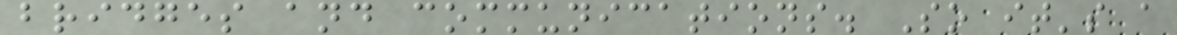bridges and communications. So it's a
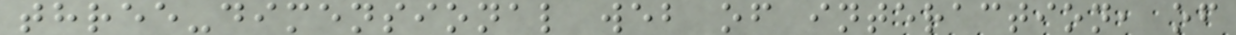three-dimensional web of interaction, of
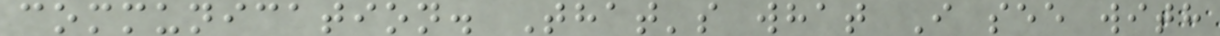communication. That's what I see with
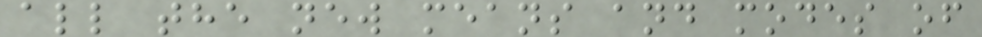all the new means and modes of
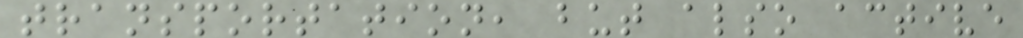transportation, but also active
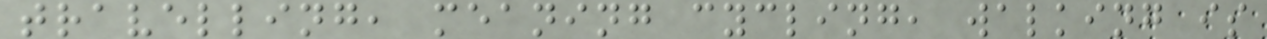travelling, meaning cycling, walking is
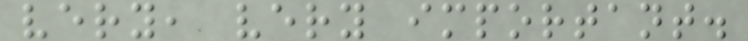very, very important.
